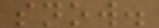snow.
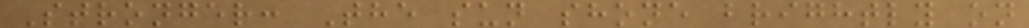Stronger: The sun shone brightly on
